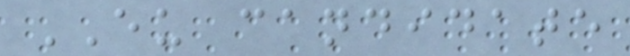EU candidate
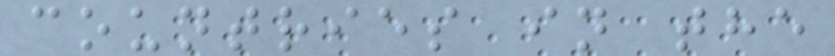countries in the
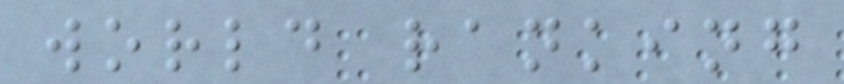world ranking
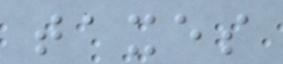taxes
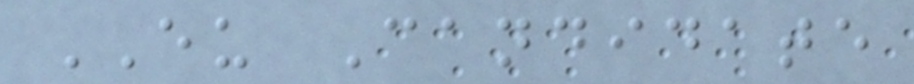EU Candidate
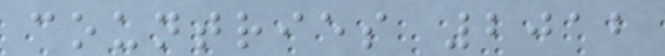countries 2012
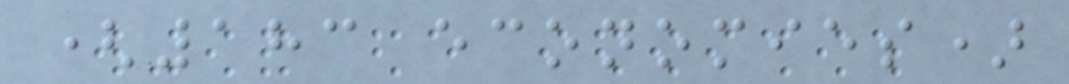(183 economies)
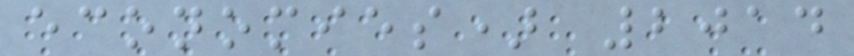economies) 2014
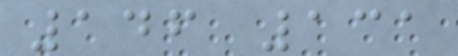146 131
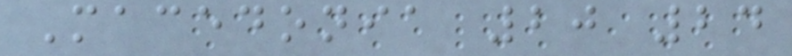Macedonia 20 24
